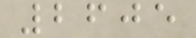2605
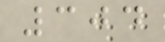304
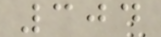304
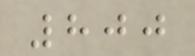800
